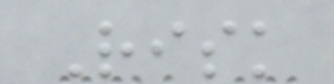Risk
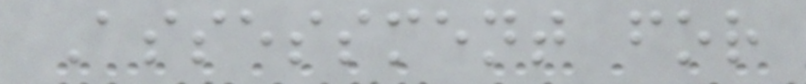Assessment for
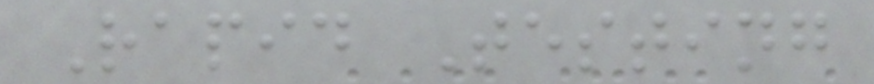Rapid Testing
